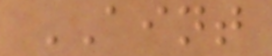AINT
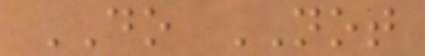DO NOT
